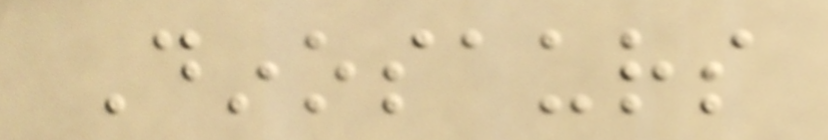Dinosaurs
